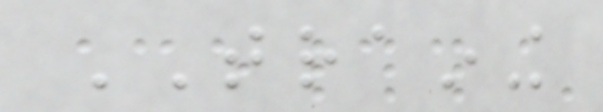TRAINING
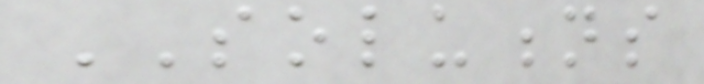SOLUTIONS
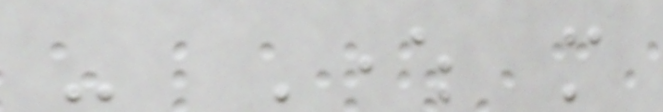- Where more
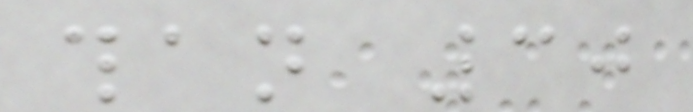than 30
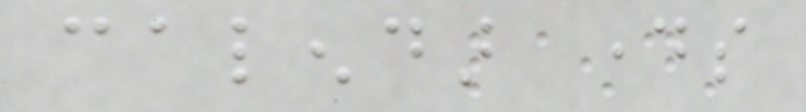calendar days
